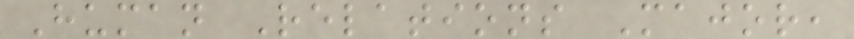Human Relations Major,
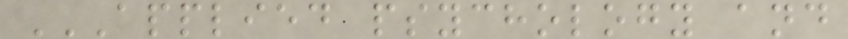APPLIED PSYCHOLOGY AND
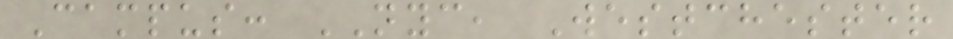Campus: NYC, Westchester
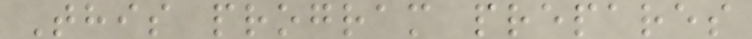This program prepares
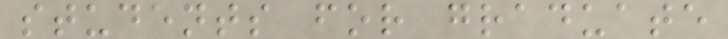students for graduate
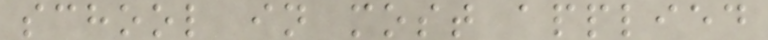school in most applied
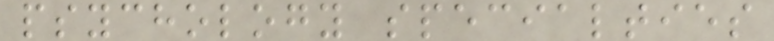psychology specialties
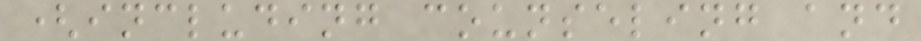(including counseling and
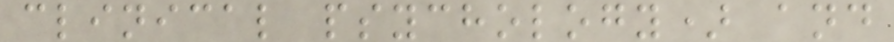clinical psychology) and
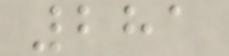281
